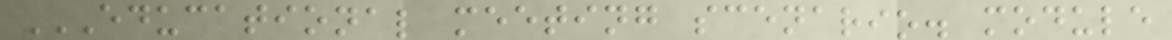EDUCATIONAL MEETING SCENARIO. MODULE
